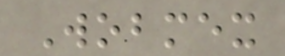Wobmex
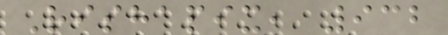Rishapix, 932
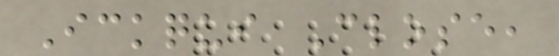Ickqui Close,
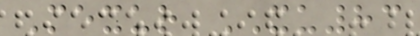Mexur XU83
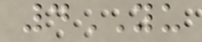4YU
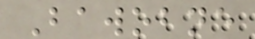Bawobne
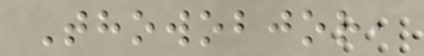Thowobjor,
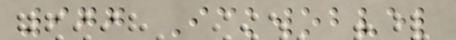977 Ickwobvel
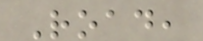Road,
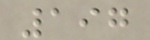197
